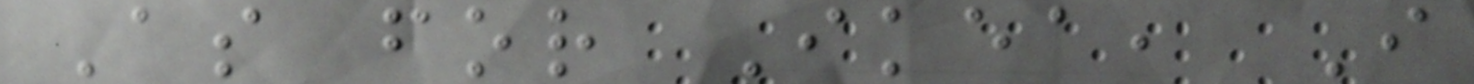As for Ikea, I
